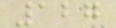127
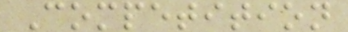Competition
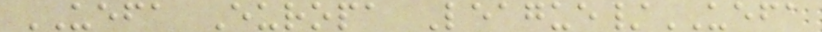UEFA Europa League/UEFA
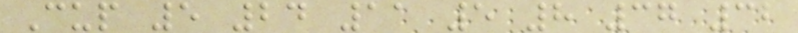Cup 5 24 11 5 8 37 32
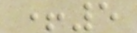+5
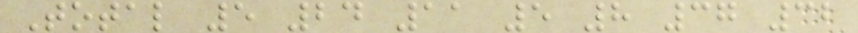Total 5 24 11 5 8 37 32
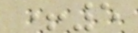+5
